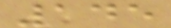145
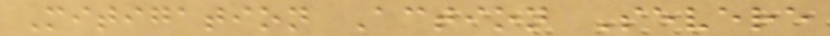Mitigation Action Severe
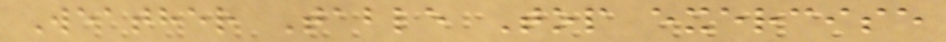Weather Table Top exercise
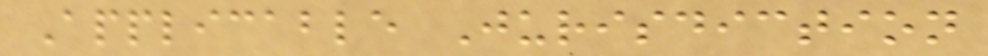Applicable Jurisdiction
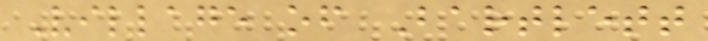Village of Bartlett
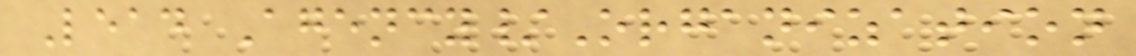Lead Agency/Organization
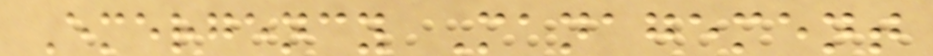Emergency Management
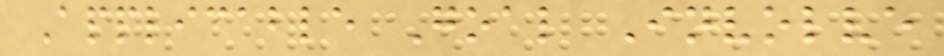Applicable Goal Involve
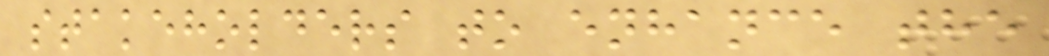stakeholders to enhance the
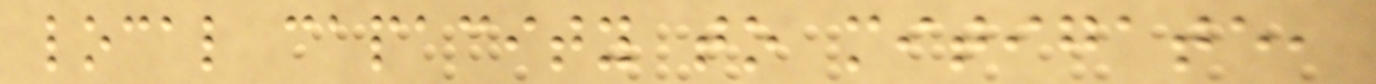local capacity to mitigate,
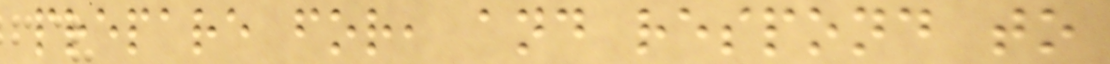prepare for, and respond to
